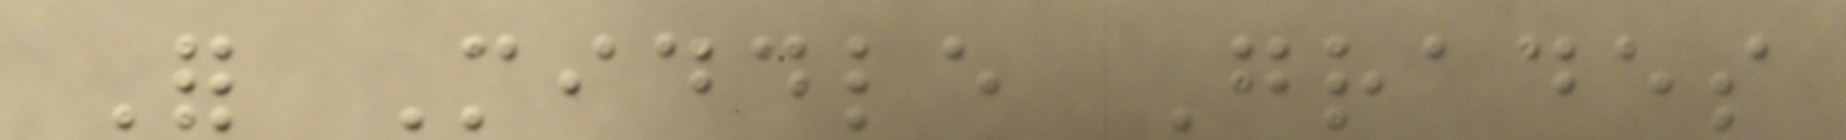For Middle Grades
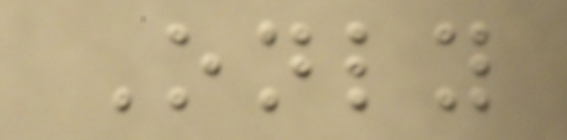Only
